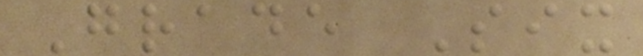Grade Six
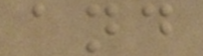and
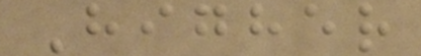Higher
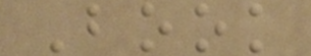Book
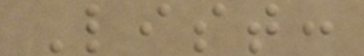List:
